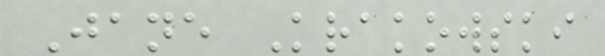Jane Krakowski
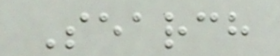Search
